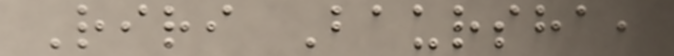Riri Baursha,
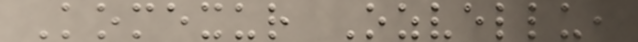Komexur Ozvellu,
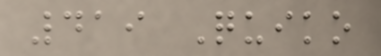419 Quiko
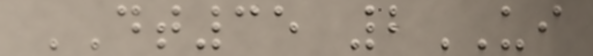DT35 2UI
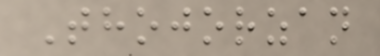Thojorzan
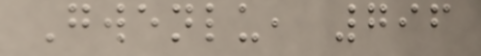Gwenlu, 796
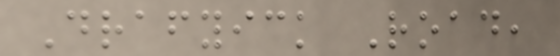Drafyick Road,
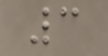3
